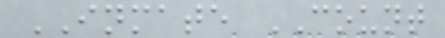INMATE COUNT
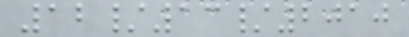12/13/2010
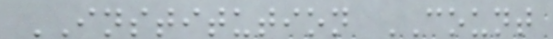INSTITUTION COUNT
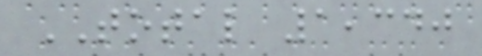TOTAL 1,340
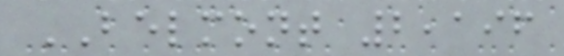BELMONT 2,196
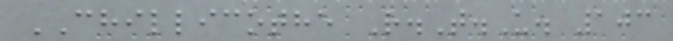CHILLICOTHE R.T.U. 103
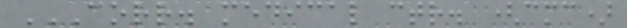CORR. MEDICAL CTR. (CMC)
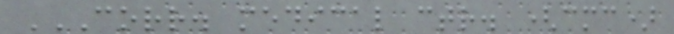CORR. MEDICAL CTR. (CMC)
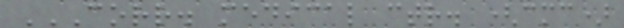CORR. MEDICAL CTR. (CMC)
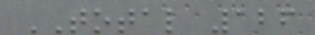TOTAL 126
